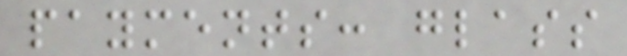payments: glass
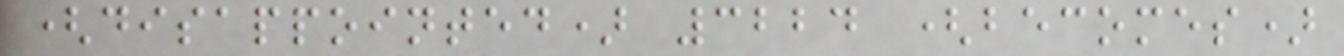(disappointed) 3224 (becomes)
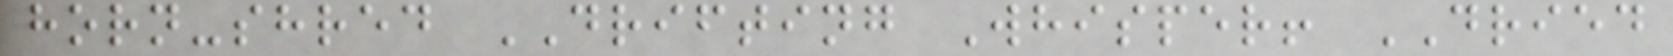horn-shred DRIFTING Whisper! DRIED
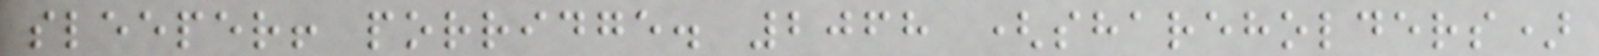sleeper! porridge. 2068 (shareholders)
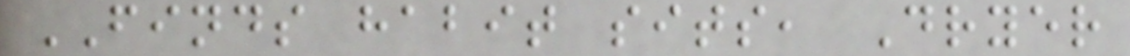FINDS habit sits, Dryer
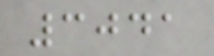3041
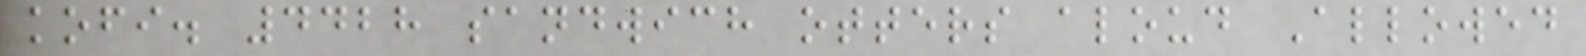kofi. 4428 sandwich otters aloud Allowed
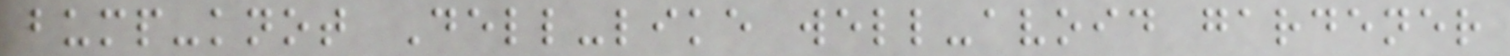bump-knot Dell-like well-avoid gardener
